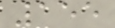155
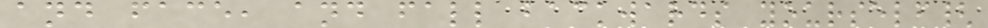and face, and fall backwards yourself{
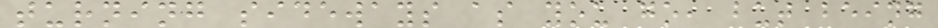turning sideways as you go, but being
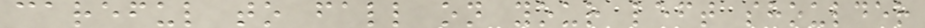careful to fall on your left shoulder
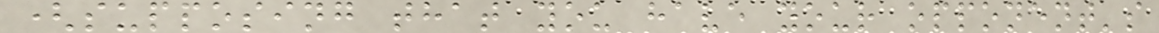(supposing that you have your opponent's
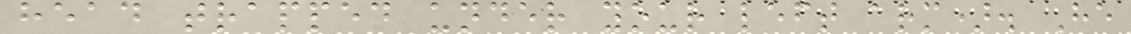head trapped under your left arm). He
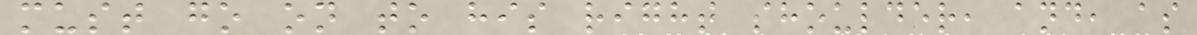must go on to his right shoulder, and, as
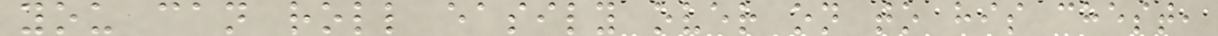you can roll easily over on to his chest,
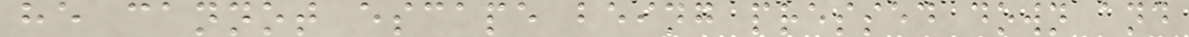he cannot escape being pressed down and
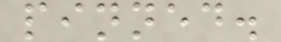pinned.
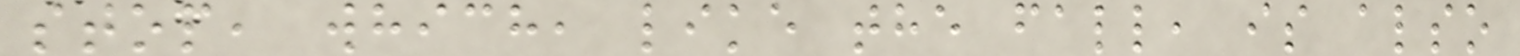stop, which, like the fall, is also
